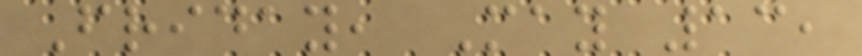Friday, May 13,
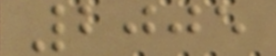2005
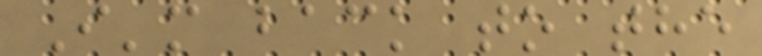I'm back to the
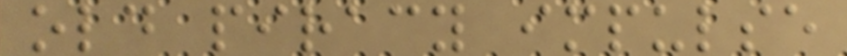old piracy impulse
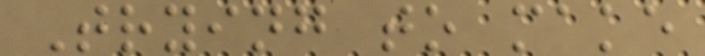Trying to make
